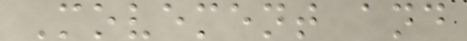Movement and
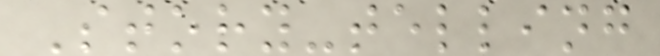Story-telling
